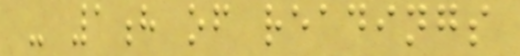- 1h of readings
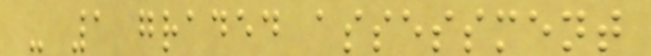- 1 graded assessment
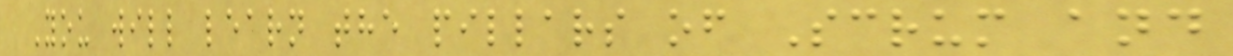You will learn the pillars of Scrum and
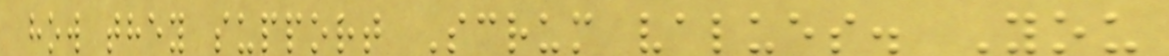how they support Scrum values. You
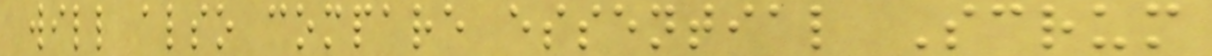will also compare essential Scrum
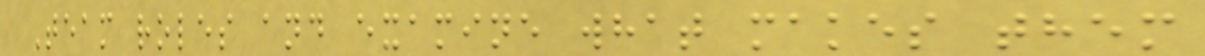Team roles and examine what makes them
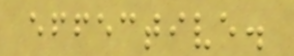effective.
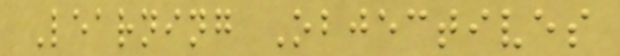Learning Objectives
